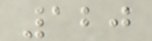120
